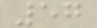57
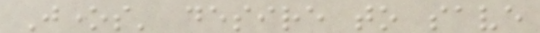Jones' desire to save
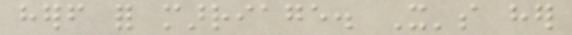herself for marriage. It's her
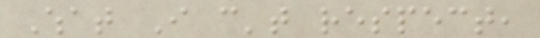What I can't respect,
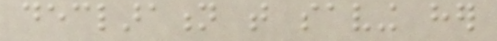declaration that saving her
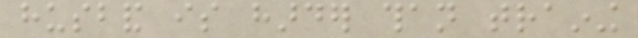husband is harder than training
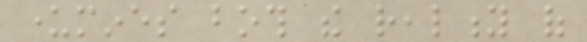undermines both the reality of
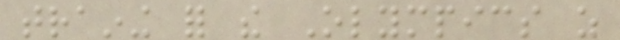training for the Olympics as
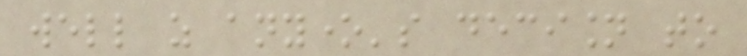well as anyone's decision to
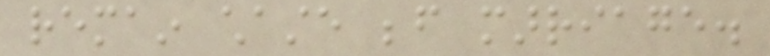remain chaste before marriage.
